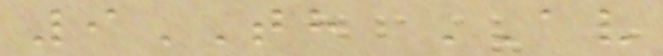9TH AV
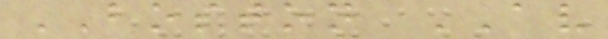BOSTON AV
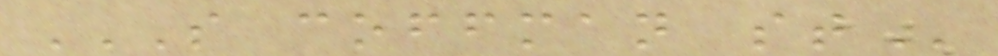S COFFMAN ST
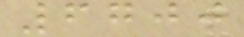6700
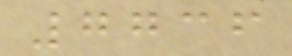7736
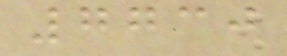7730
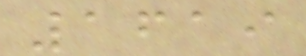1619
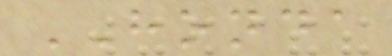HONDA
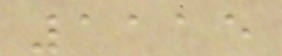1115
